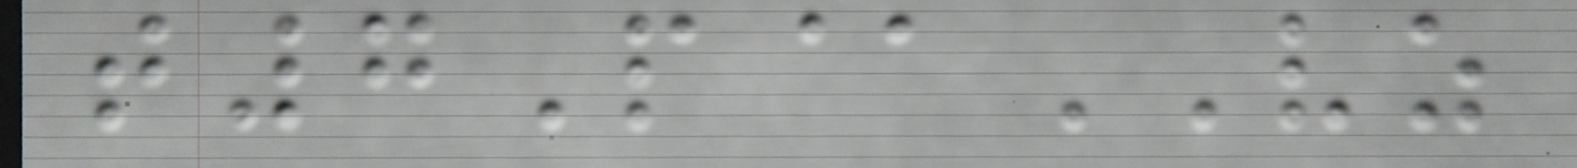t7P@VZ
